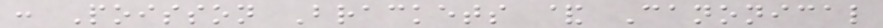: Poisson Brackets & Canonical
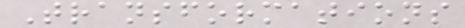Transformations
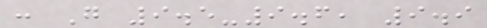: G 9.5-9.6, 9.9
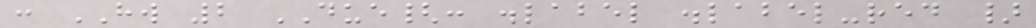: HW 2 DUE{: .label .label-red }
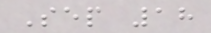Sep 18
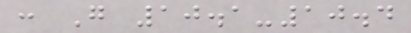: G 10.1-10.4
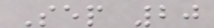Sep 20
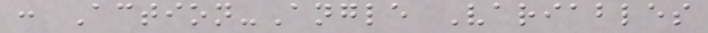: Action-Angle Variables
